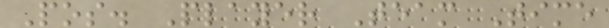Pos. Player Team Time
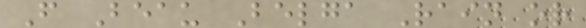F Beau Belga Rain or
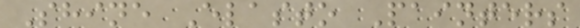Shine Elasto Painters
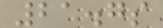21.7s
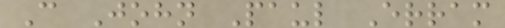C John Paul Erram
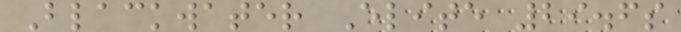Blackwater Elite 29.6s
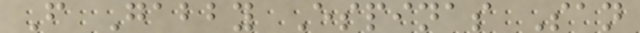F Gabby Espinas San
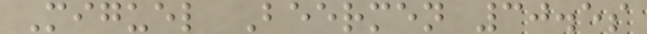Miguel Beermen 30.5s
